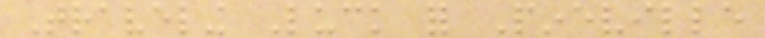Traveling Luck for Pineville
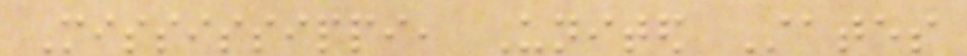Mississippi, United States
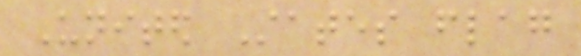United States flag
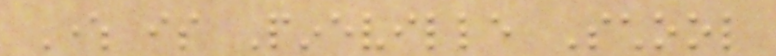Where is Pineville School
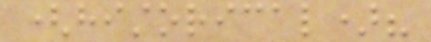(historical)?
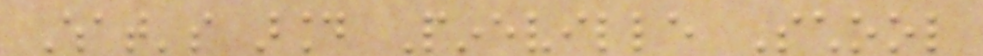What's around Pineville School
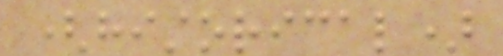(historical)
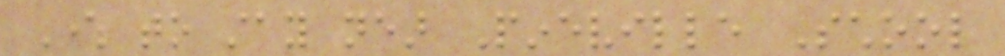Where to stay near Pineville School
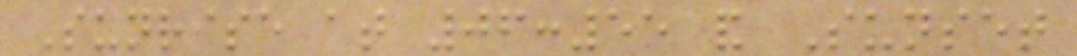Sunrise at 06:55 and Sunset
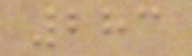283
